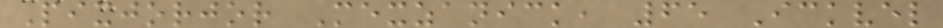Pixjorjor Mexzanick, 65 Ickvel
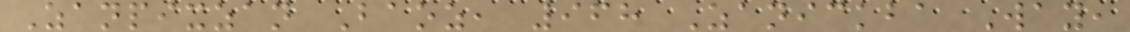Zanpixzan Baoz, 968 Zanickba Way,
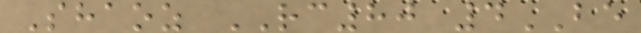Shaoz RC80 4BE
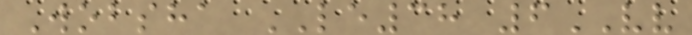Wobsha LE38 6VV
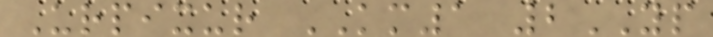Urpixur KM1 2YP
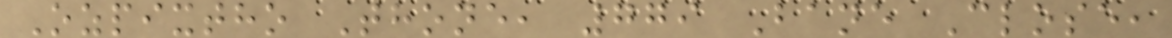Ozpixtho Thone, 779 Bane Close,
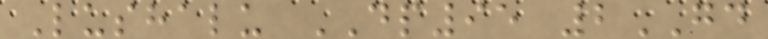Lushalu DP95 2GD
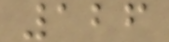126
